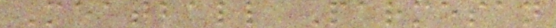Meatball Parmesan
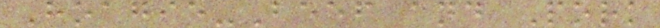Hoagie-Beef and Pork
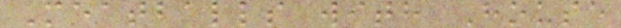Meatballs with House
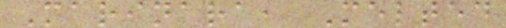Marinara, Melted
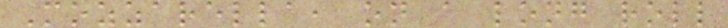Mozzarella, on a long roll
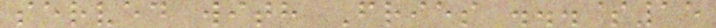served with Fries ...$15
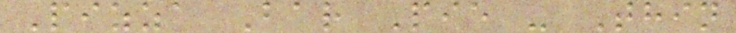Pizza Bar Pie - Thin
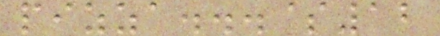pizza...$12
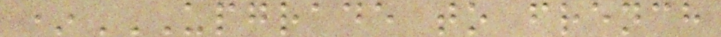*UPGRADE TO FRENCH
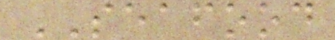SEAFOOD
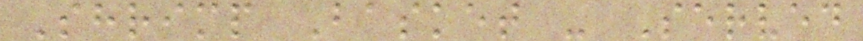Shrimp Basket - Served
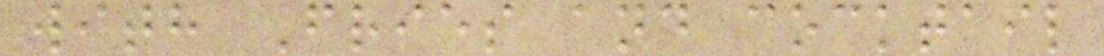with Fries and cocktail
